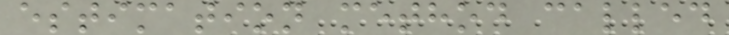estimation method called
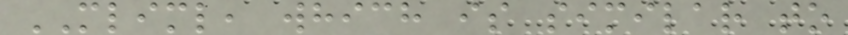MLIML, which is similar to
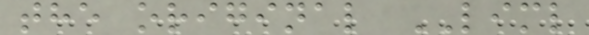the original LIML
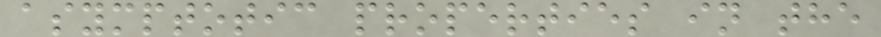asymptotic properties in the
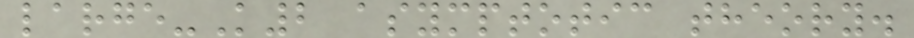large-K2 asymptotic theory.
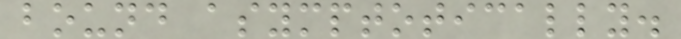bound asymptotically.
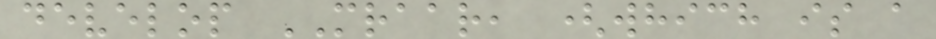develop MRAAR, (which is a
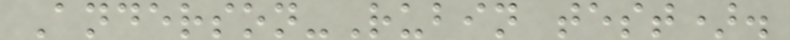Anderson-Rubin test).
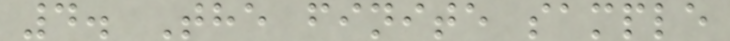4. The finite sample
